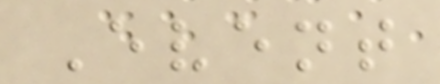Event
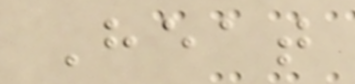Heat
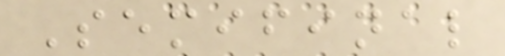Semifinal
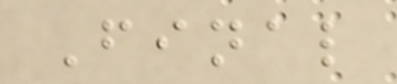Final
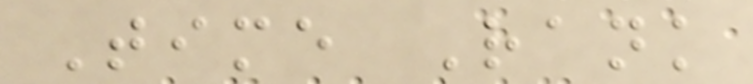Time Rank
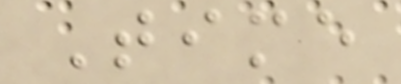Time
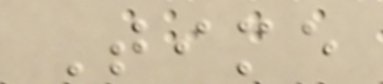Time
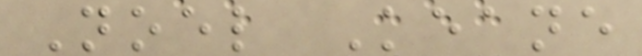Noel Keane
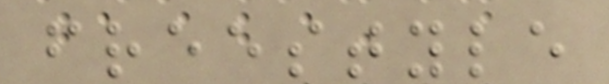freestyle
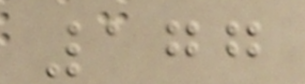177
